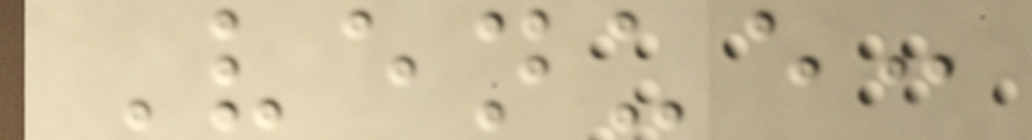Venue:
